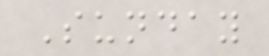Sunday
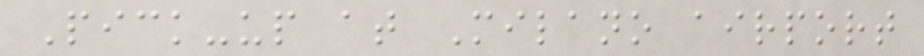Pick-up at Milano airport
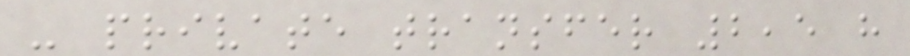- private transfer 2,5 h
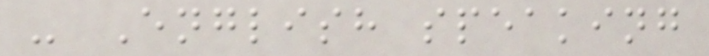- English speaking
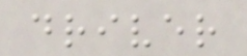driver
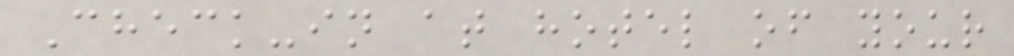Check-in at hotel of your
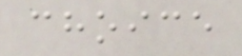choice
